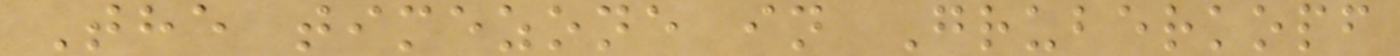The timezone in Gruberkopf
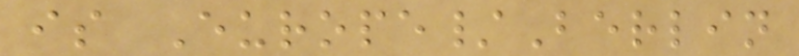is Europe/Berlin
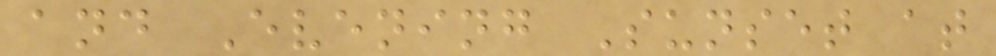and Evening Sunset at
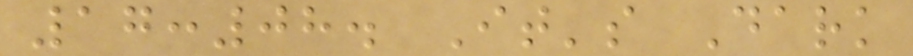17:08. It's Dark
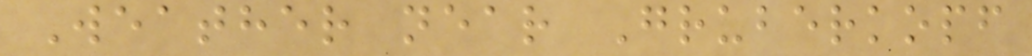Weather near Gruberkopf
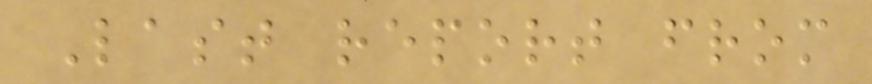Last report from
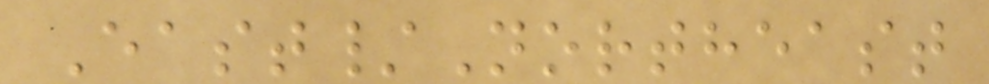East/Northeast
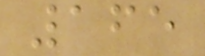165
